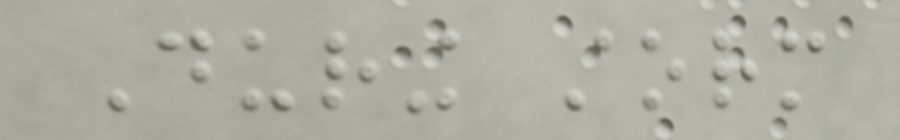During storm
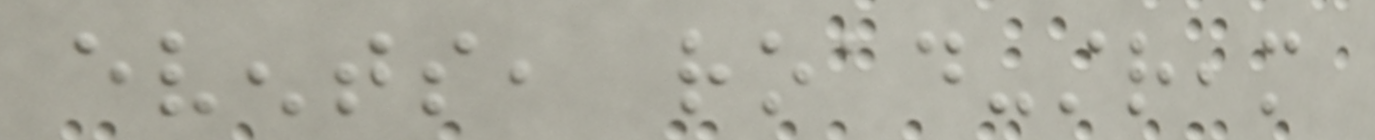events, road-stream
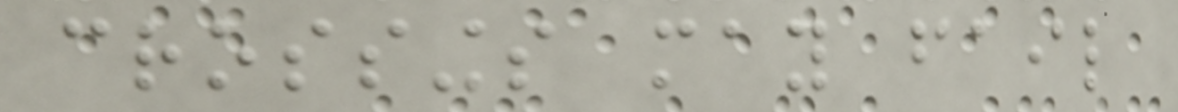crossings may fail
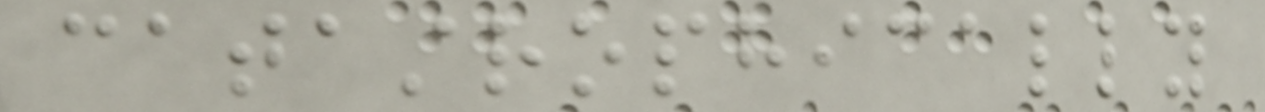catastrophically
